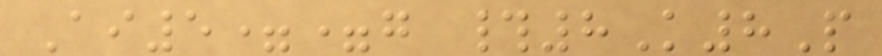Ai5==g #8K8P
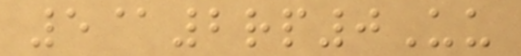5@2rp0Uu
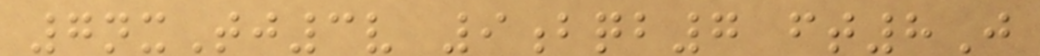7nxTj3v 9bqb7 ft8J
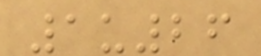1u26
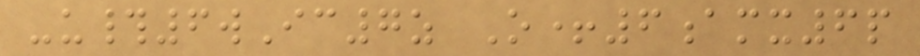-u#6wIc7z O+6amx6p
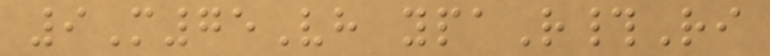9M75Vh ypaR#Ri
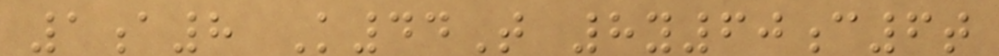1a8 K44T 8y60c6t
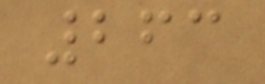263
